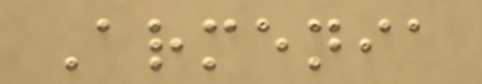Armenia
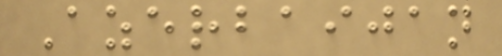Azerbaijan
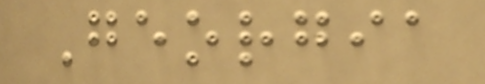Georgia
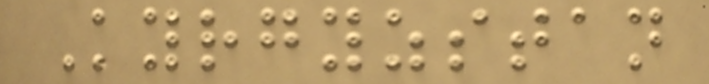Kyrgyzstan
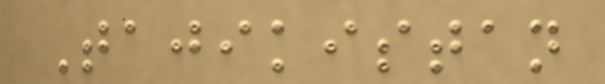Tajikistan
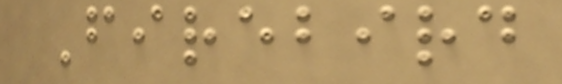Firebird
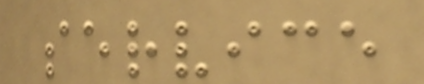service
